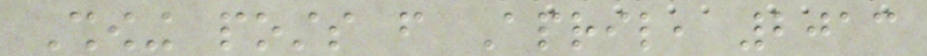Showing posts from April, 2013
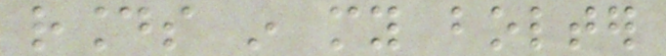rounds in my bolter
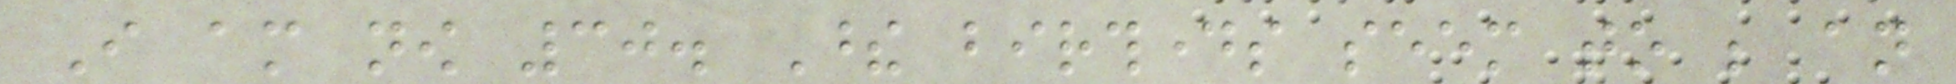I am now 30. These birthdays seem to be an
